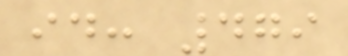id: 479
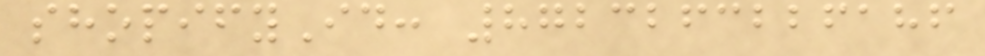shopifyId: 8723263226186
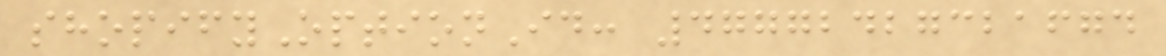shopifyOptionId: 47772427321674
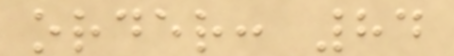order: 84
